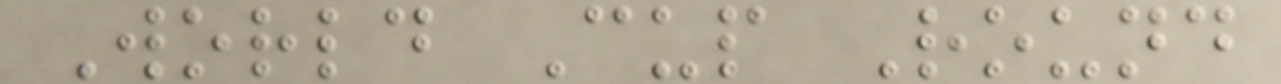World Cup Round
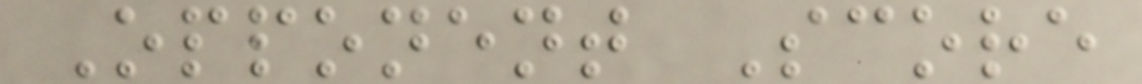Opponent Score
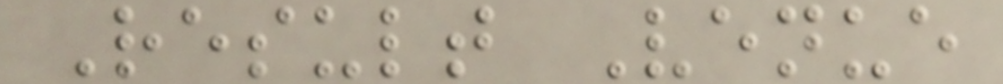Result Venue
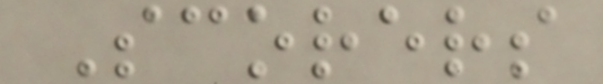Scorers
